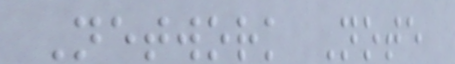Network Note
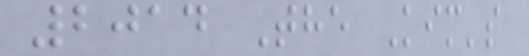2014 The Kim's
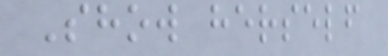Show herself
